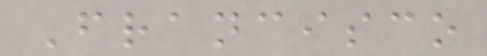Francisco
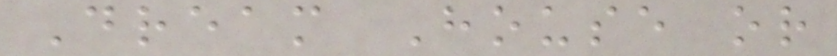Dream House or
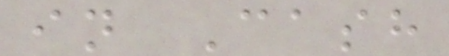in Cash
